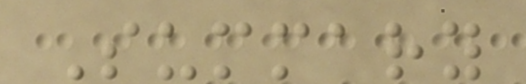Summary
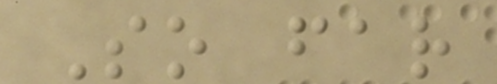So far
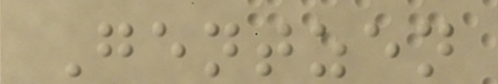Gentzen
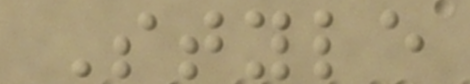Style
